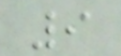9
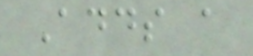Adds a
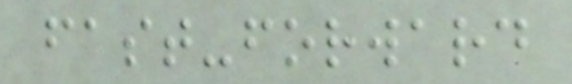fast-forward
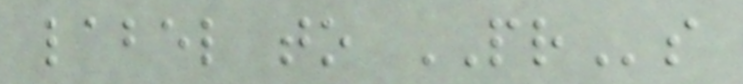label to PRs
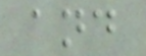and
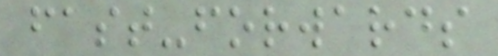fast-forwards
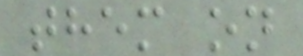them on
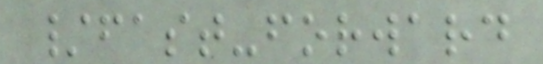/fast-forward
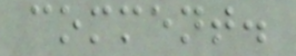comment.
